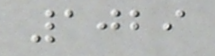1029
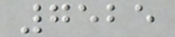7525
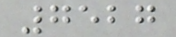7527
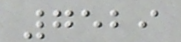7529
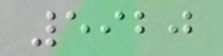5920
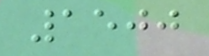1500
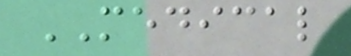MEDICAL
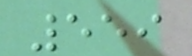559
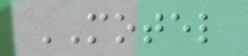MOTEL
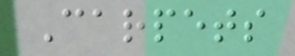Carpets
